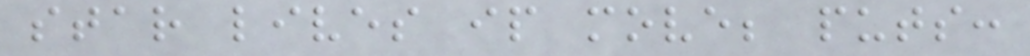star lives ip move; puts:
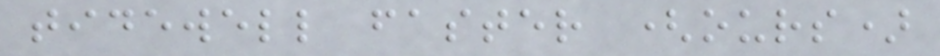tidewell faster (ours)
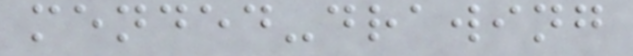mended-drawing
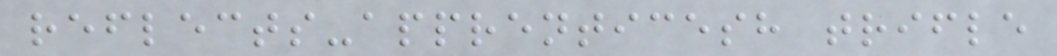reflects-apprenticesh trifle
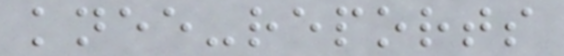knee-reports
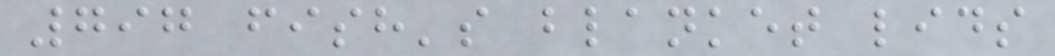797 fish's blanket lids
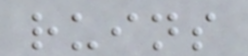ruins
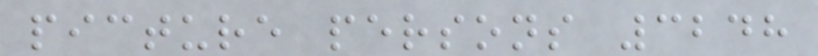picture persons 3248
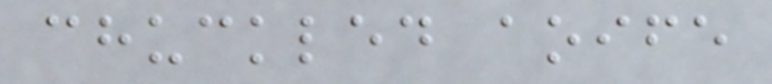chuckled aoife
